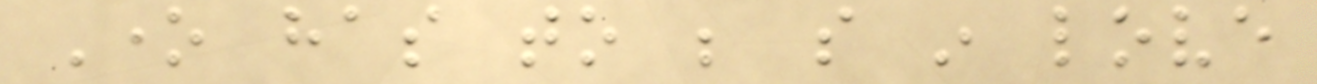One has to be so in love
